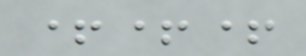+++
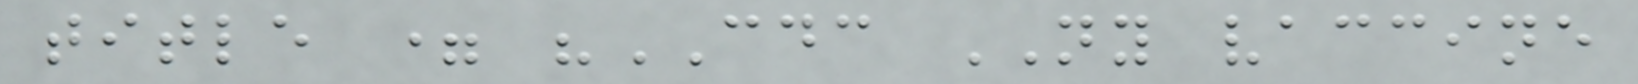title = "CDC NY vaccine
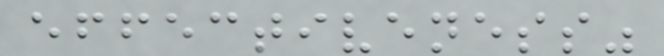effectiveness"
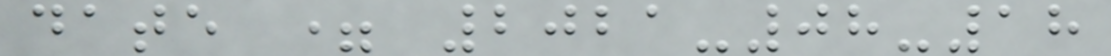date = 2021-08-18
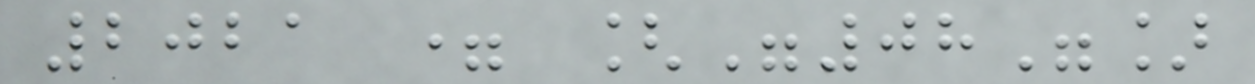2021 = ["08"]
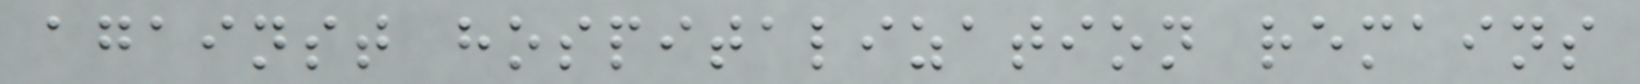against hospitalization remains
